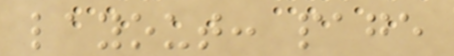layout: page
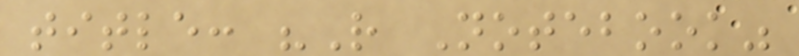title: "R Notebook"
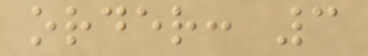order: 3
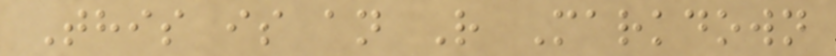This is an R Markdown
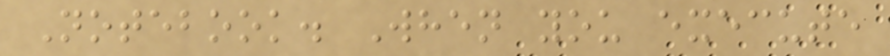Notebook. When you execute
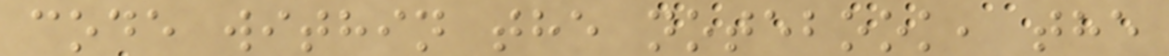code within the notebook, the
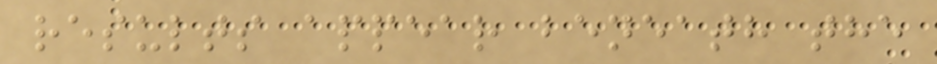results appear beneath the
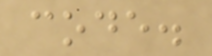code.
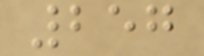257
